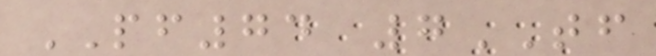PF74 7TF
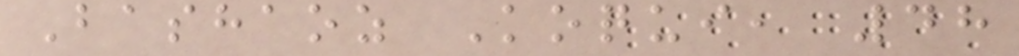Bashaoz Koqui, 48
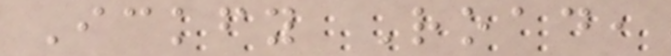Ickfy Road,
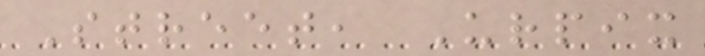Street, Urpix
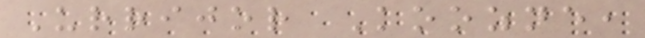Urrijor Koozne,
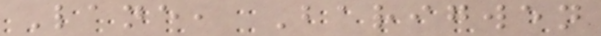Lane, Barigwen
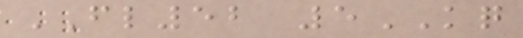FL52 5KQ
